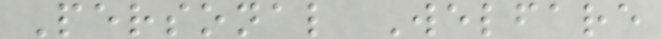Personal Welfare
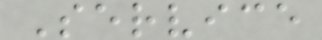Service
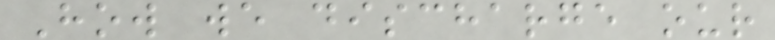How we discharge our
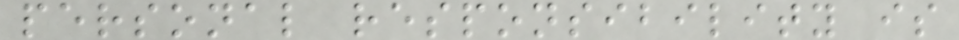personal responsibility is
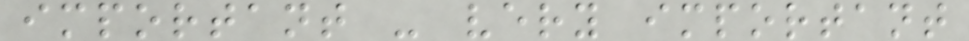important - very important
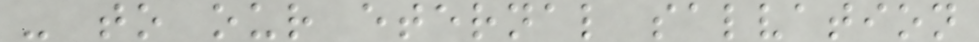- to our eternal salvation
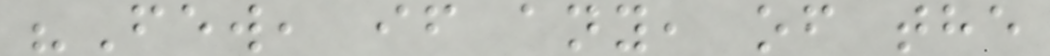"Few, if any, of the
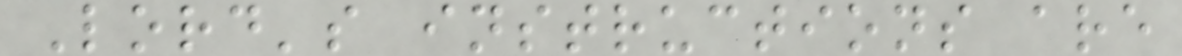Lord's instructions are
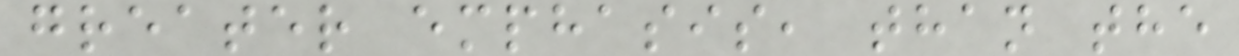greater emphasis, than the
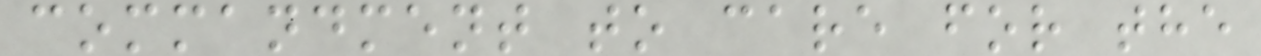commandment to care for the
